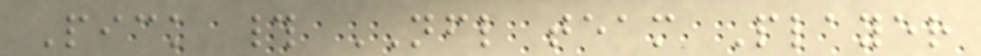Pick # NFL team Player
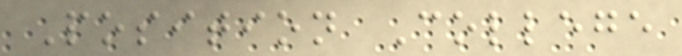Position College
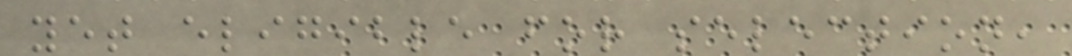yet eligible for selection,
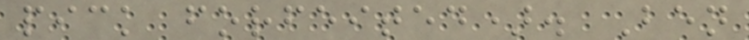pick forfeited). Ben
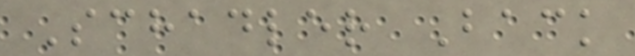Schadler Back
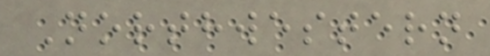Northwestern
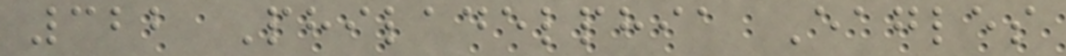322 Philadelphia Eagles
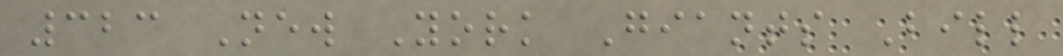323 New York Giants Bill
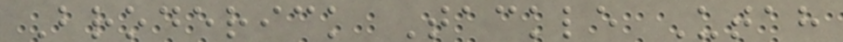Broderick Tackle Utah
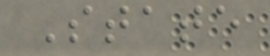State
